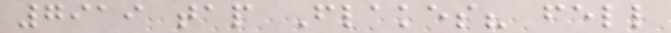7919 tap Flakes? fell
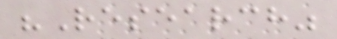"Research"
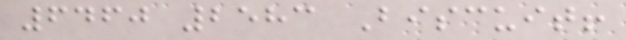6460 2583 Biscuit!
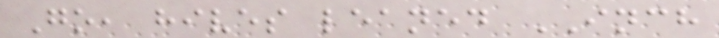Go, hives leaned INCH
